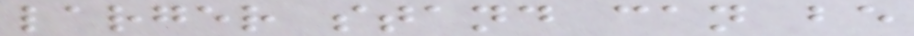larger stand can be
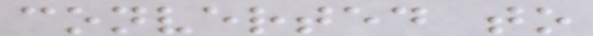converted to
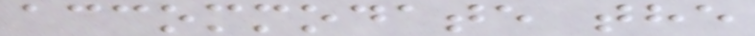accommodate the
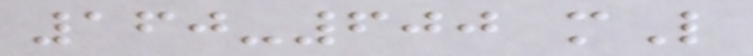160-600 mL
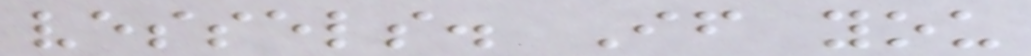vessels. If you
